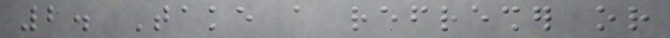2. Take a refresher or
